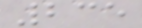235
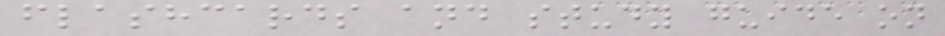flashcards and study guide on
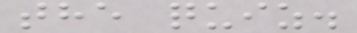the quiz.
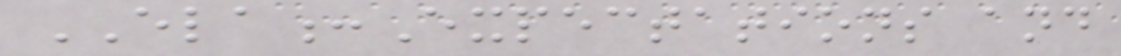ELA:Expectations and
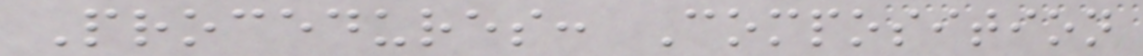Procedures: Composition
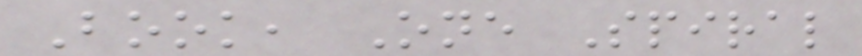Book, One Spiral
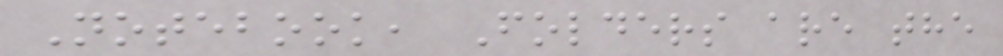Notebook, Folders are the
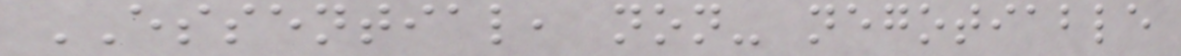ESSENTIAL, non- negotiable
